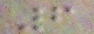6
